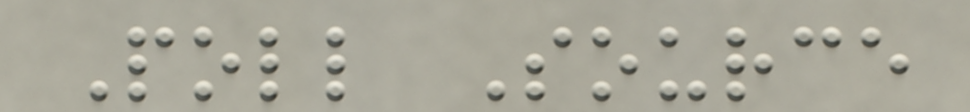Poll Source
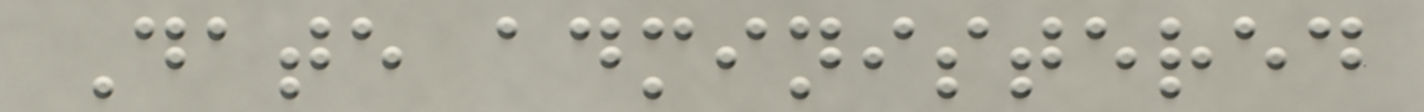Date administered
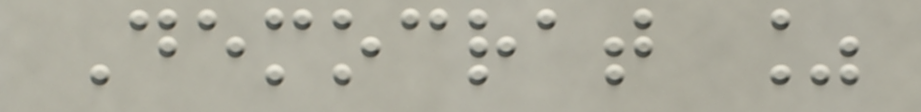Democrat %
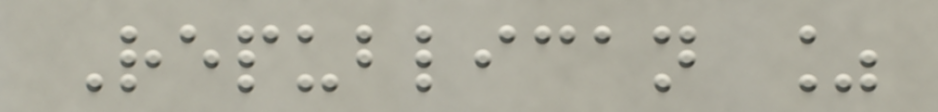Republican %
